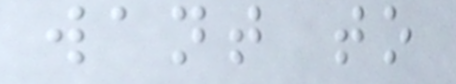want to
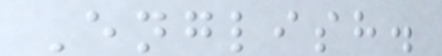English.
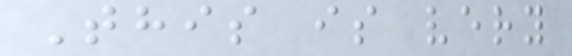This is very
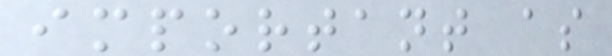important as
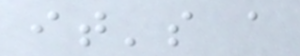it's a
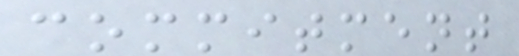commitment
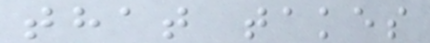that takes
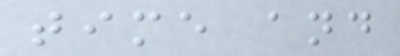time and
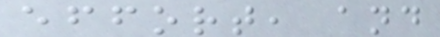effort, and
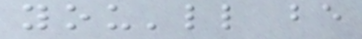you'll be
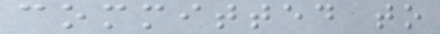committed to
